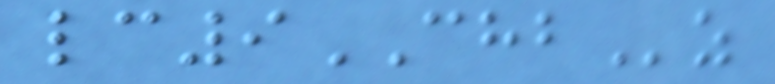lc9CHBz
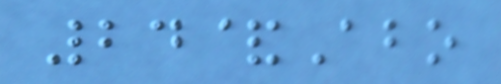24&Abo
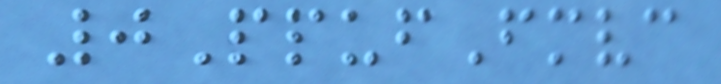0PpufFmvc
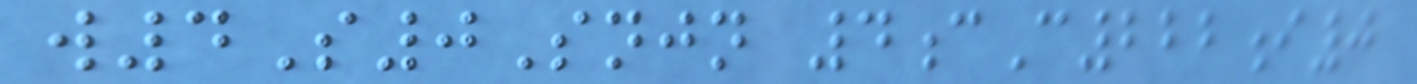w4S0Snjn 4cC222i0
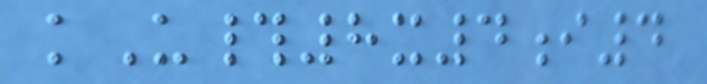kU#8x4i4
